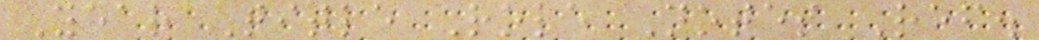Year Title Role Notes Ref.
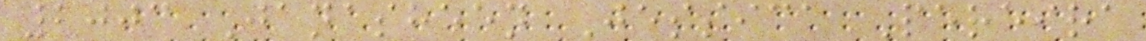2003 Janasheen Jessica Pereira
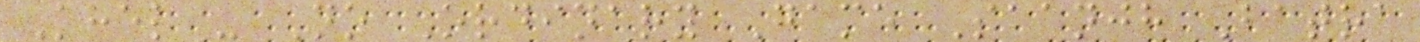Khel - No Ordinary Game Saanjh Batra
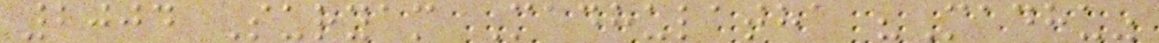2004 Suryam Madhulatha "Madhu"
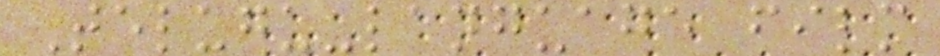Telugu-language film
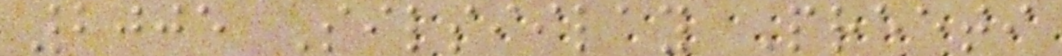2005 Silsiilay Preeti
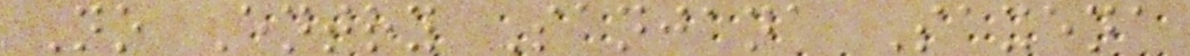No Entry Sanjana Saxena
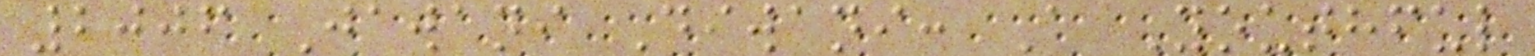2006 Jawani Diwani: A Youthful
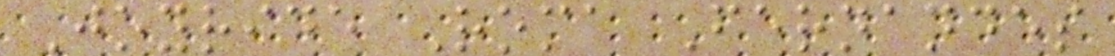Joyride Roma Fernandes
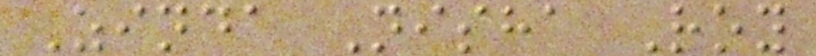Zinda Nisha Roy
